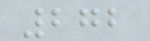272
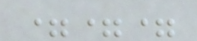===
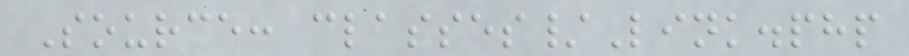Source: classes/Link.php
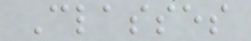Classes
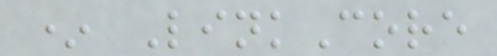* LinkCore
